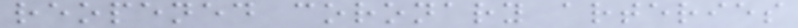reopened coronary arteries
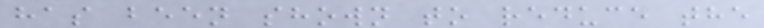has been shown to reduce the
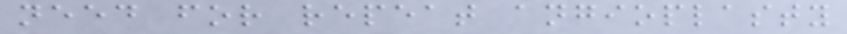need for repeat angioplasty
